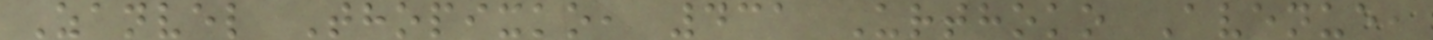Zanvel Thopixko, 431 Urthoko Avenue,
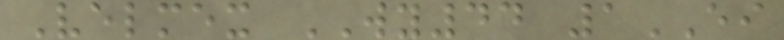Velmex WY44 1EI
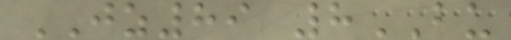JZ89 8BU
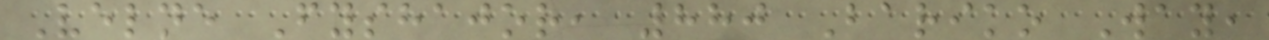Velne Fyshajor, 880 Bariko Way,
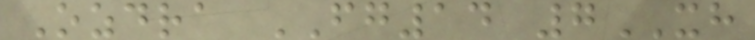Ozdra FG14 7XH
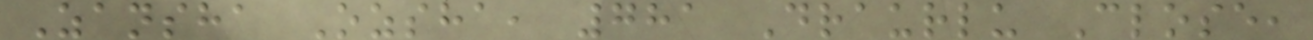Zansha Ozsha, 781 Draurlu Close,
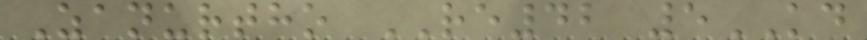Zanurtho RE42 5KD
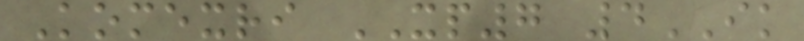Komexri XP7 4IK
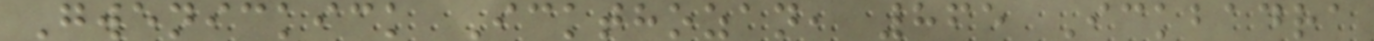Gwenickick Ickthozan, 865 Ickbadra
